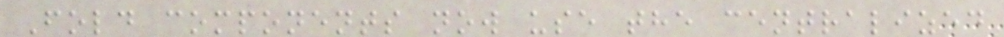Fold components now use the centralized
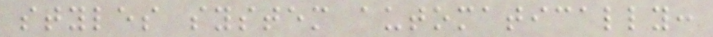styles system automatically:
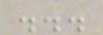...
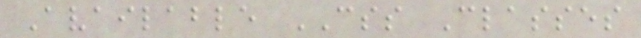Available CSS Classes
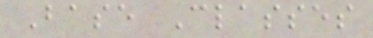Base Classes
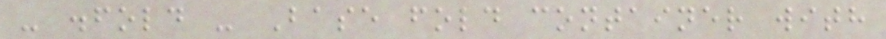- .fold - Base fold container with
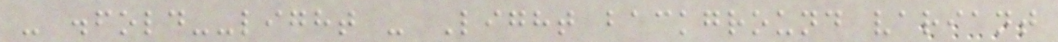- .fold--light - Light background variant
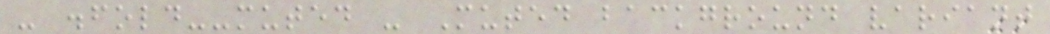- .fold--muted - Muted background variant
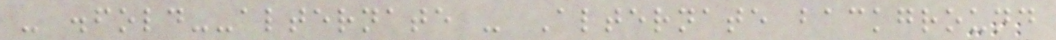- .fold--alternate - Alternate background
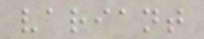variant
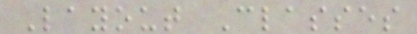Layout Classes
